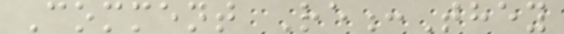Comment Re:They
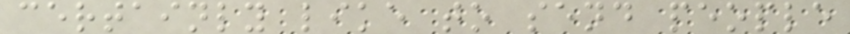certainly like to send people
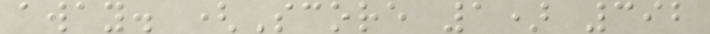away. (Score 1) 392
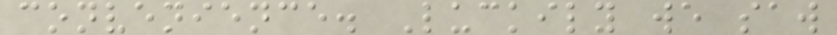convenience. Luckily we saw
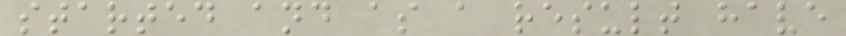started and as a result have
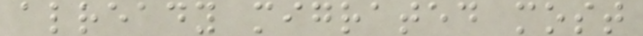already migrated most
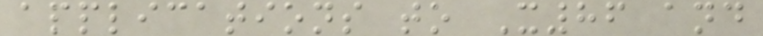applications to X86 and
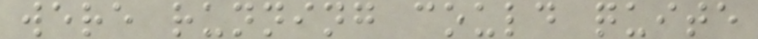were running could quite
